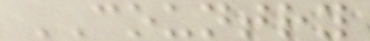COUNTRY
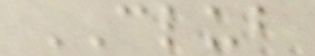CLUB
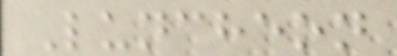Luncheon
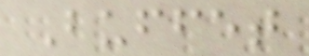Buffet
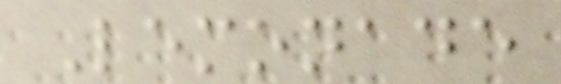Lemonade
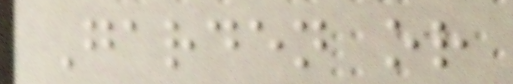Garden or
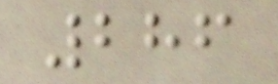286
